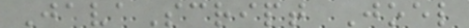JavaScript Joel
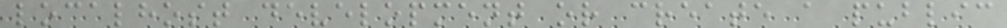localhost development or create a public
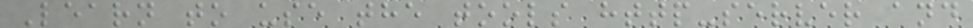Learn to use the tools http-server and
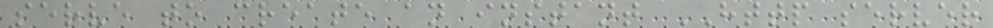serve to create an instant HTTP server
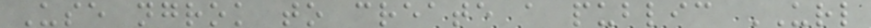Use ngrok to create a public URL
